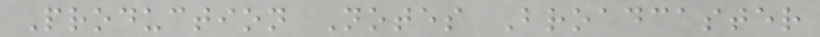Production Notes Broadcaster
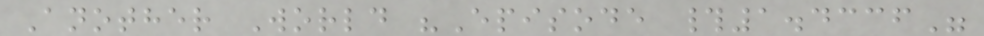Another World "Episode #1.4336"
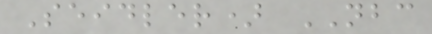Seidler) NBC
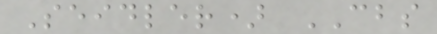Seidler) CBS
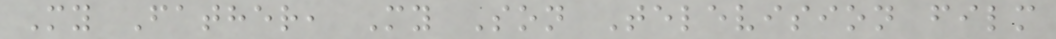My Father, My Son Television film
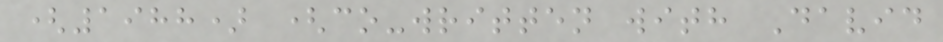(1988) (co-written with David
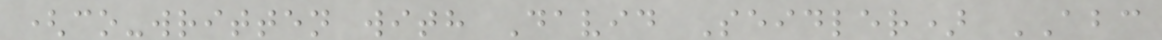(co-written with David Seidler) ABC
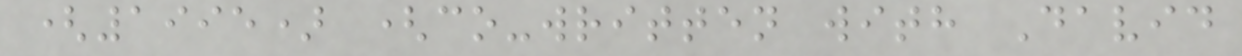(1995) (co-written with David
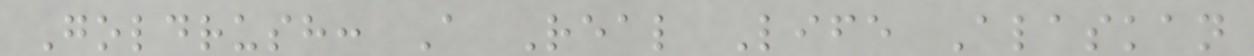Goldrush: A Real Life Alaskan
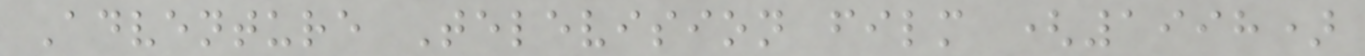Adventure Television film (1998)
